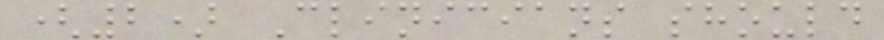(2) Clinicians should
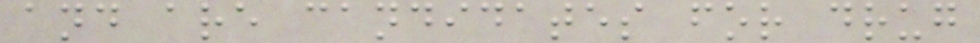and are candidates for drug
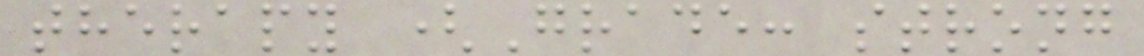therapy (Grade: strong
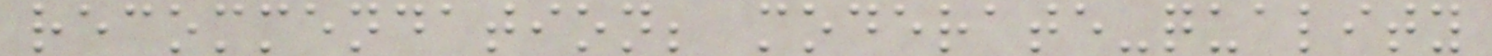recommendation; moderate-quality
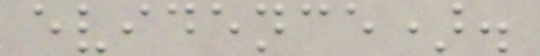evidence).
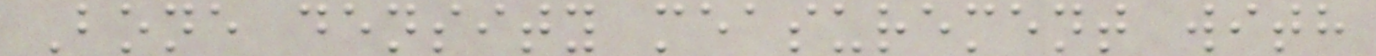Bone density measurement with
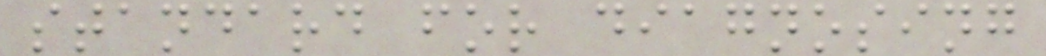standard for diagnosing
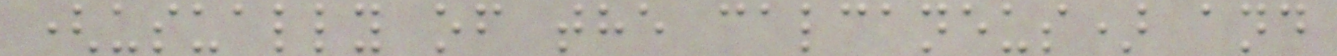(usually of the calcaneus) and
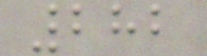282
